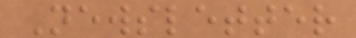Newsletter
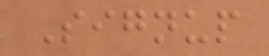Signup
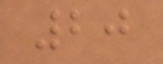20
